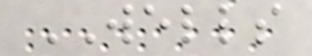WELLS
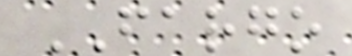FARGO
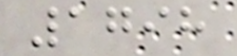1798
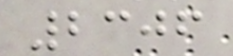2306
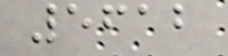5612
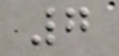7
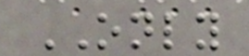ONLY
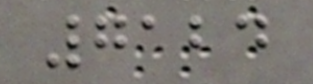7124
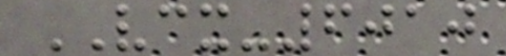VCX-6010
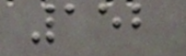152
